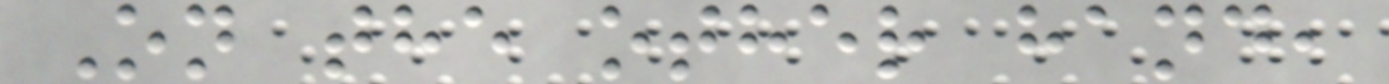On the other hand,
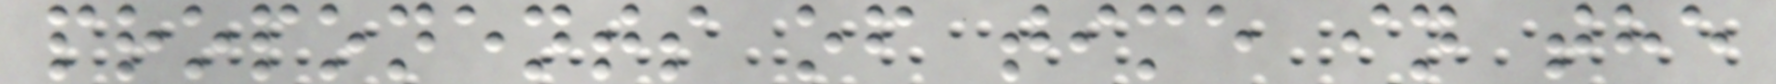proponents of time in the
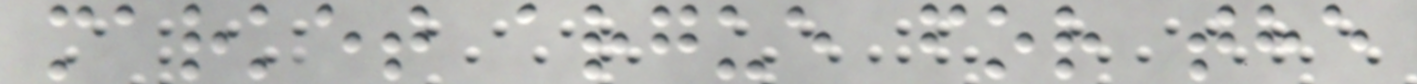market argue for the
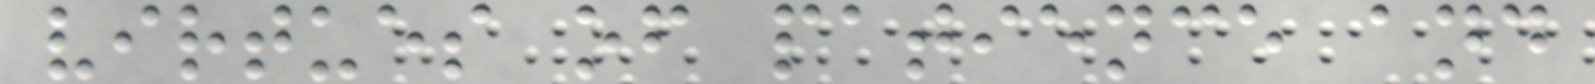virtues of patience and
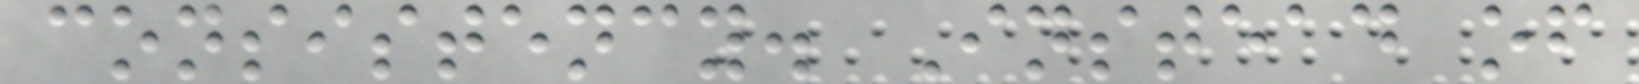consistency. Instead of
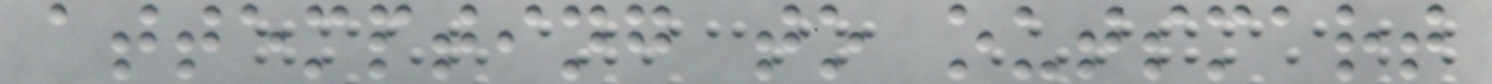attempting to outsmart
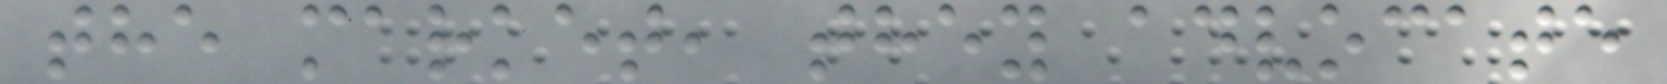the market, they advocate
